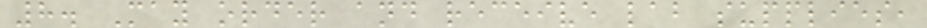8. May order and receive lab supplies,
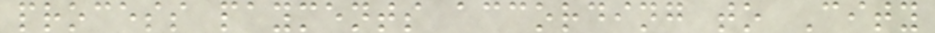process payments according to City
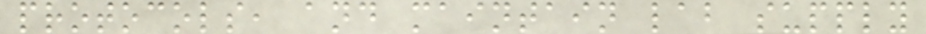protocols, and maintain lab supply
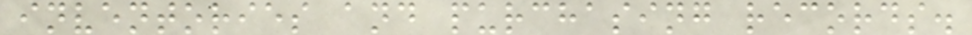inventories and purchasing records.
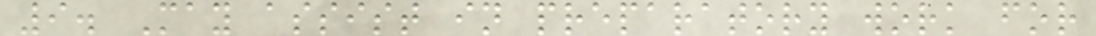9. May assist in preparatory work for
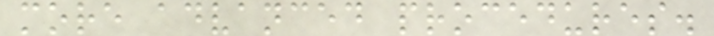more advanced procedures.
